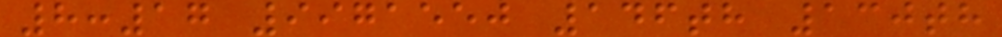8:17 9971550 146th 130th
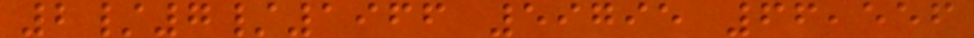2/7/1966 59795 66,556
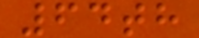64th
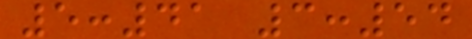5:41 3:54
